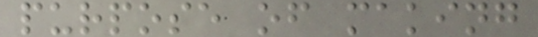purpose of making
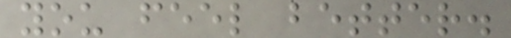you feel better.
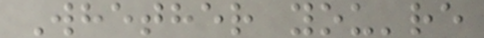Whether you're
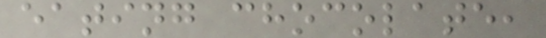eating chocolate,
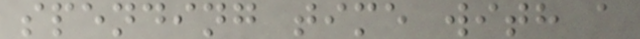spending time with a
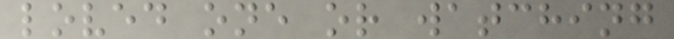loved one or watching
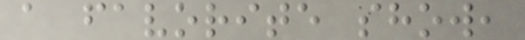a favorite show,
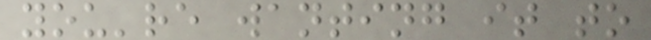you're wanting it to
